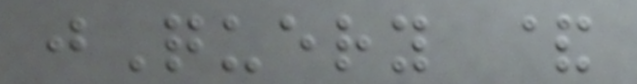jQuery &
